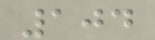104
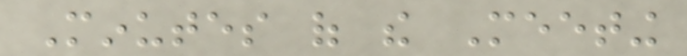Minutes of the Meeting
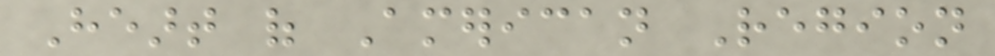Heart of American Region
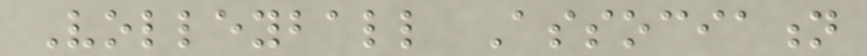Volleyball Association
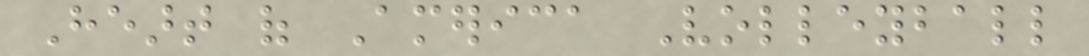Heart of America Volleyball
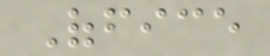Office
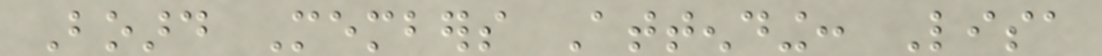Board Members Attending: Lisa
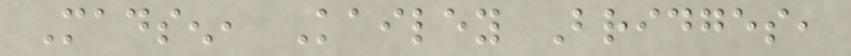Madsen, Kailey Bridges,
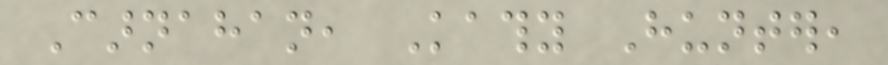Carnahan, Kathy Hunter,
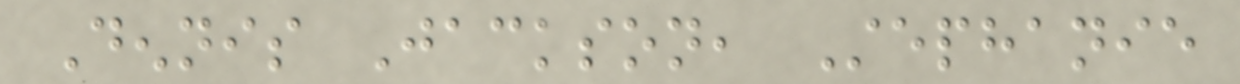Dennis Jackson, Stephanie
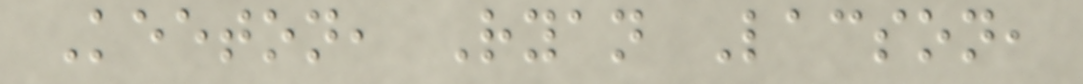Keeton, Ryan Lacson,
